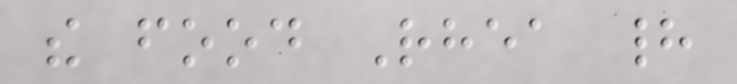the food Rhea had
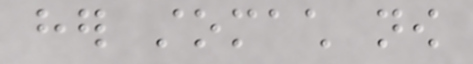her stomach now
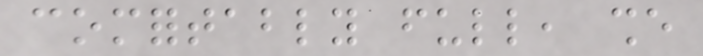comfortably full, she
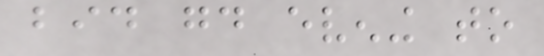bid good evening to
